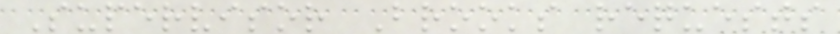Supervisor Brooks requests
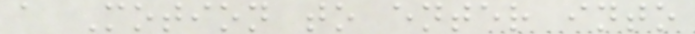a Motion to enter into
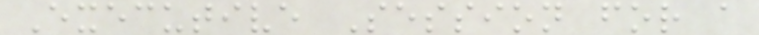Executive Session for a
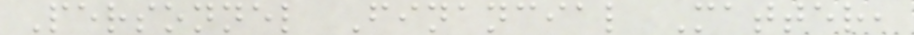Personnel Financial Matter,
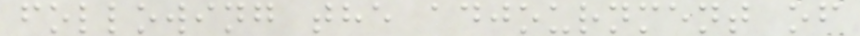following the adjournment of
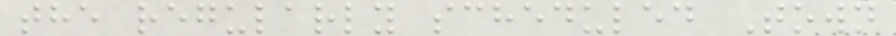the regularly scheduled Town
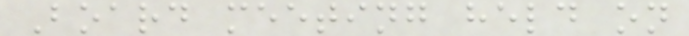Board meeting held on
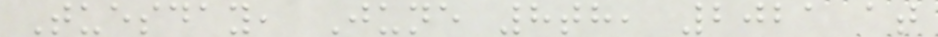Tuesday, June 8th, 2021 at
